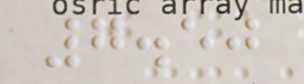7.50
